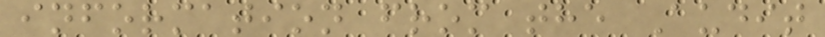information from the Audit
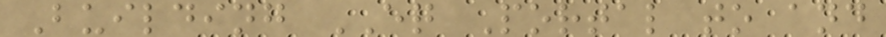Building EQ Portal to and
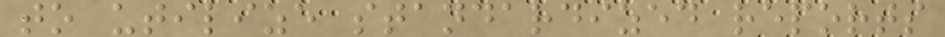to utilize standardized reports
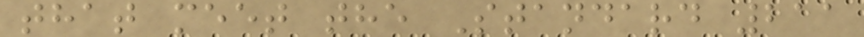that meet the Standard 211
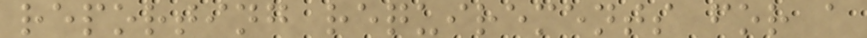reporting requirements for a
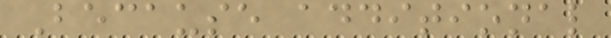Because additional
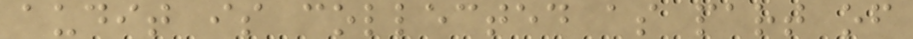audit is collected as part of
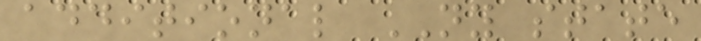additional NY state
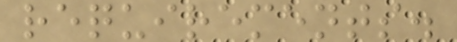requirements.
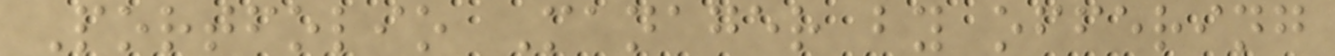Portfolio Manager by offering
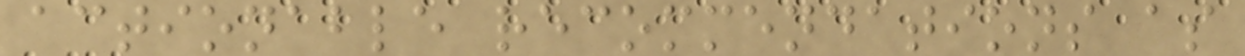actionable recommendations as
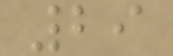29
